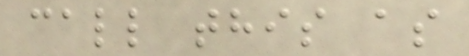call this as
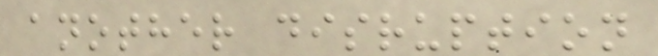another disruption
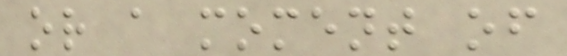or a moment of
